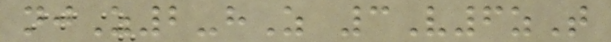njZ2-hZ 3V6zT
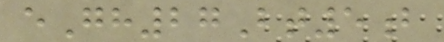eGh27Bt5b
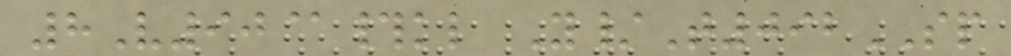8V90@#kl Y/T092SP
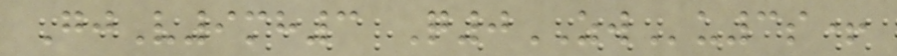GjV9mh3 Q0ZWu3s+
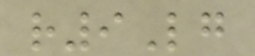r9Lg
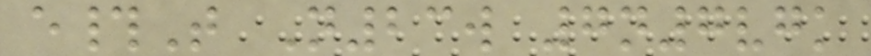e#T N23w 7n7vgk
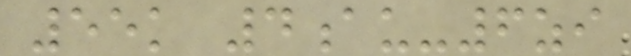55k 4au-6zi
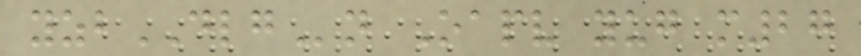yzbDLGn Oapv yug m27
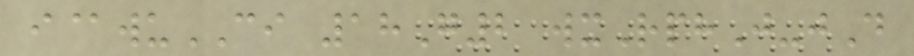i@wuCI 18G2 wxRphJ-jD
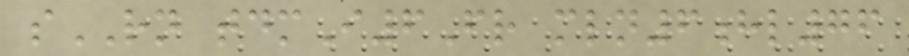sRN tdmI6Fr mln6hl76
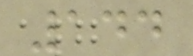144
